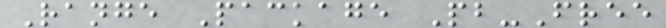Range Package Pb-Free
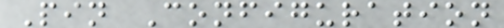Pin Configuration
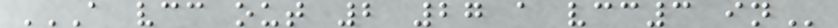A VCC OUT 2 27 A VCC3 IN
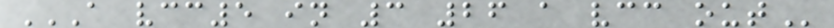A VCC5 IN 3 26 A VCC OUT
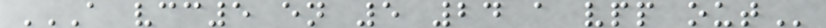A VCC5 EN 5 24 A VPP OUT
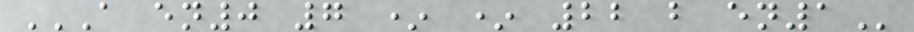A EN0 7 * * 22 B EN1
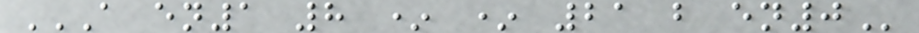A EN1 8 * * 21 B EN0
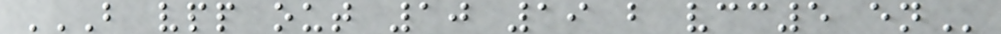B VPP OUT 10 19 B VCC5 EN
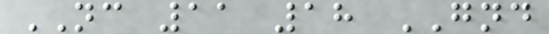NC 11 18 GND
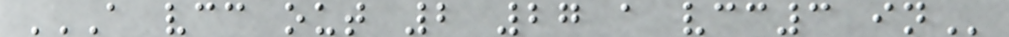A VCC OUT 2 27 A VCC3 IN
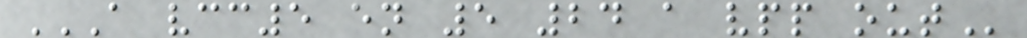A VCC5 EN 5 24 A VPP OUT
